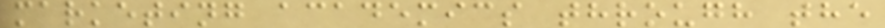marketing academics through the
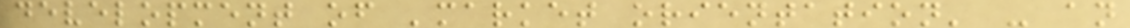development of 'market orientation' - an
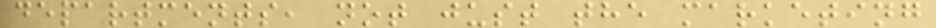departments, not just the marketing
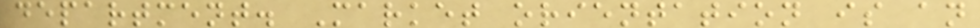department. Market orientation is an
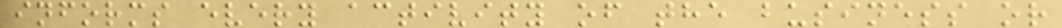informs every activity of the business or
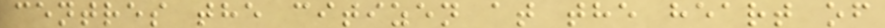centres the citizen at the heart of
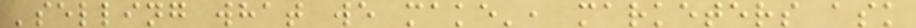'selling what we make', marketers ask
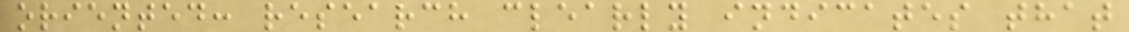oriented: research clearly indicates that
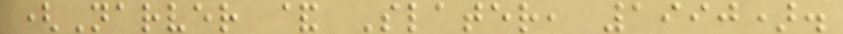(Narver & Slater, 1990).
